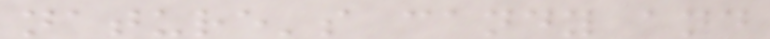nature's candy and
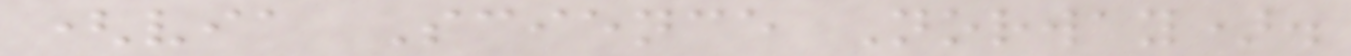(via Science Norway).
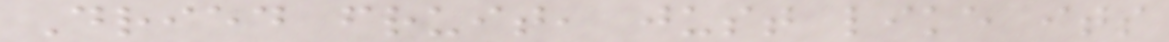Dried fruit, just like its
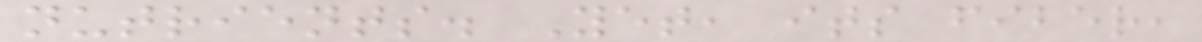nutrients. Yet, its fiber,
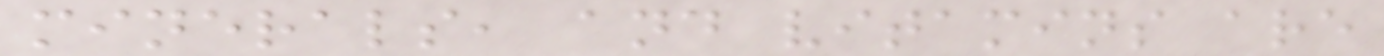minerals, and vitamins are
